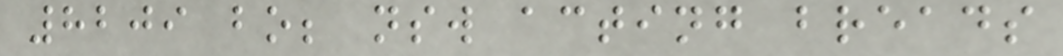8209 bo; nsw acting breads
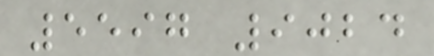5597 9024
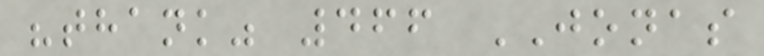"thank" 466 JONAS
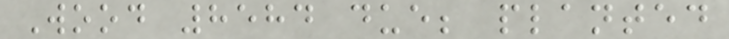Wood 8584 due; planted
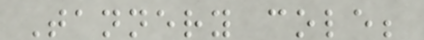Tannery cole;
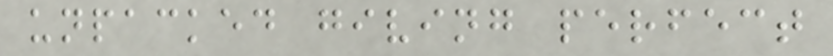unpacked giving perfect
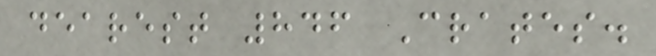dearest 846 Crates.
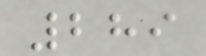289
